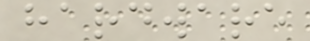hardware
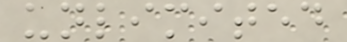unlimited
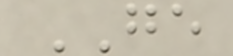GE
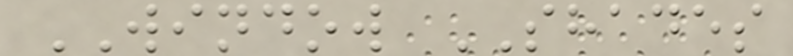WINDOW SHADES
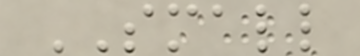SMALL
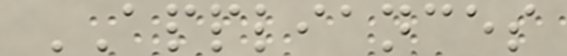APPLIANCES
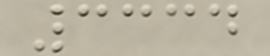3334
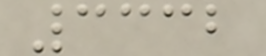3332
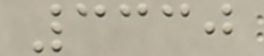3330
